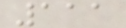111
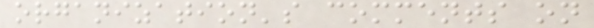organization's comments on
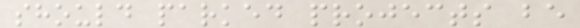should parked projects be
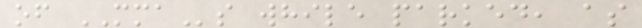of MMAs while parked, as
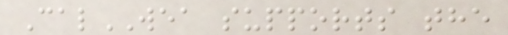CalWEA supports the
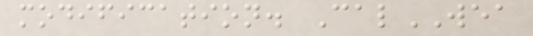modification. CalWEA
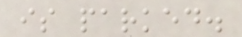is parked.
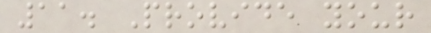11. Provide your
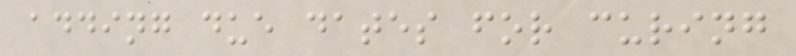adding due dates for curing
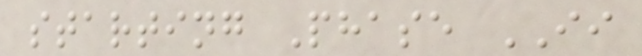starting Phase II
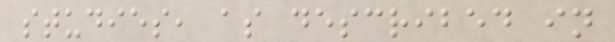studies, as described in
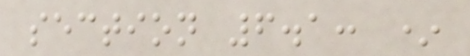section 6.1: *
